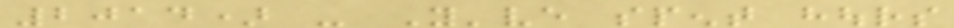2014) - You've spent hours
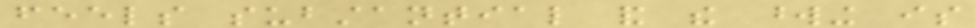feels substantial and the wording is
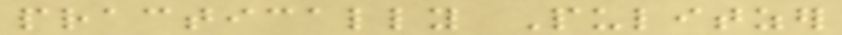practically Pulitzer
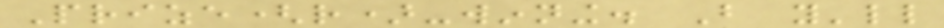Prize(r)-winning. But you'll
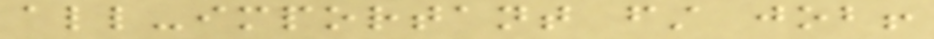all-important first job!
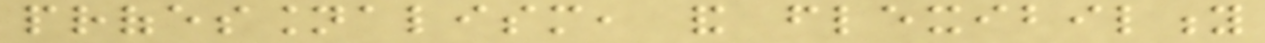professionalism, and flexibility
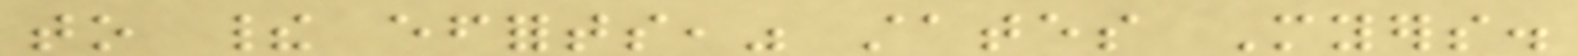to their efforts," states Myers.
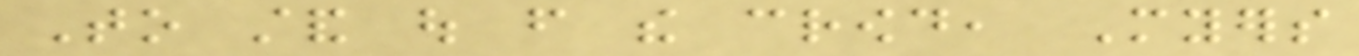To stand out from the crowd, Myers
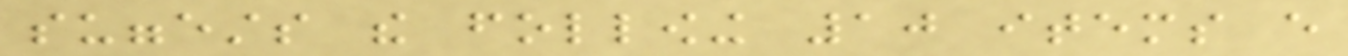suggests the following 10 items every
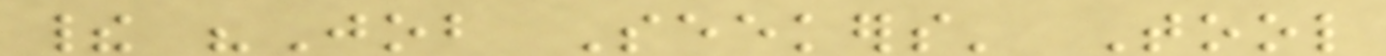their "Job Seekers' Tool
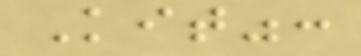Kit":
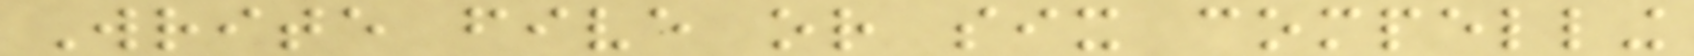Write five or six compelling
